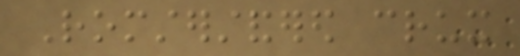Romsterstandered crux
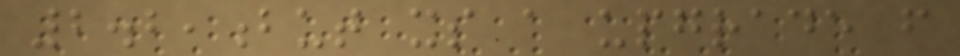2.2,but its a upgrade from
